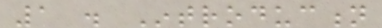1 . Introduction
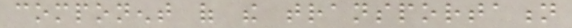component of the transportation
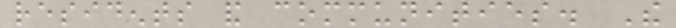residents and communities. The
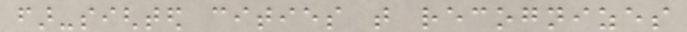far-sighted cities that recognizes
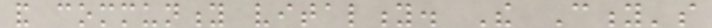and community vitality. The City's
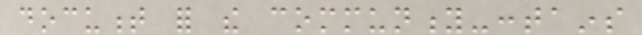document for the community-contains
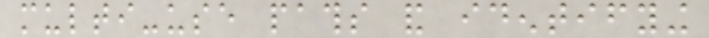multi-use paths and identifying
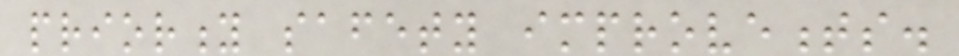priority safety improvements.
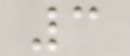3
